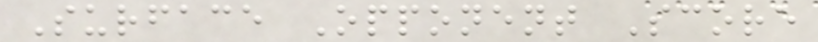Surface Opponent Score
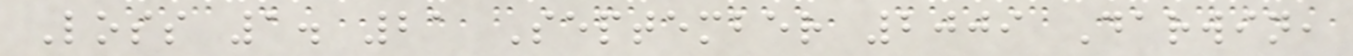Loss 1. 21 September 2009 Darwin,
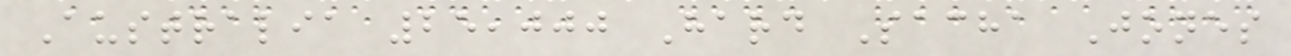Australia 25,000 Hard Sacha Jones
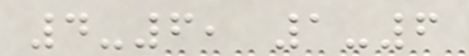4-6, 1-6
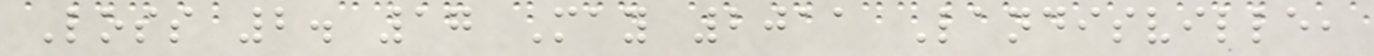Loss 2. 17 May 2011 Landisville,
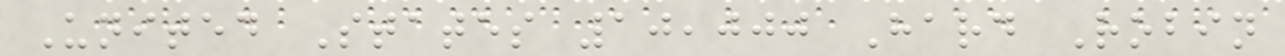United States 10,000 Hard Robin
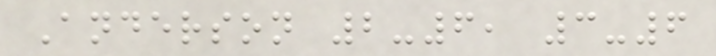Anderson 2-6, 3-6
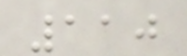110
